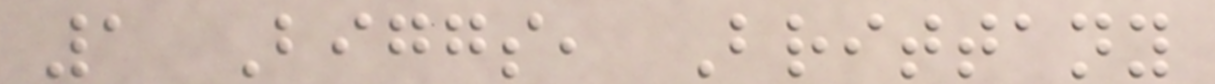1 Biggs, Brittany
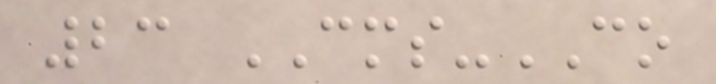23 CMS-CO
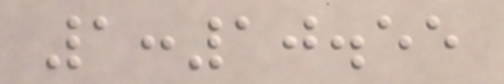1:10.55
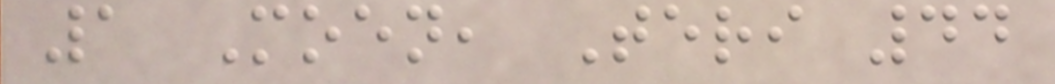1 Moen, Teri 44
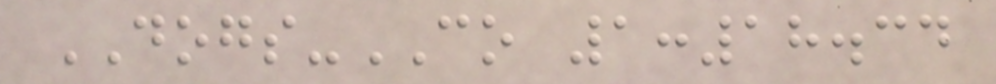DOGS-CO 1:18.34
